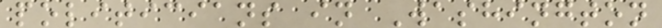politicians in Washington
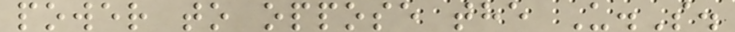power to oppose the U.S.
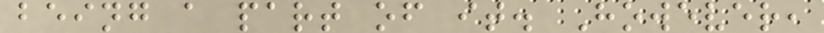being a part of it. However,
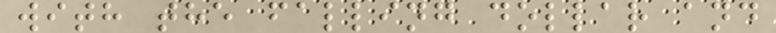with the falling dollar and
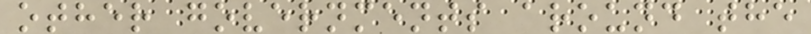other governments around the
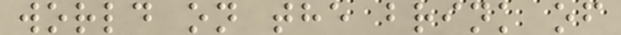world on the brink of
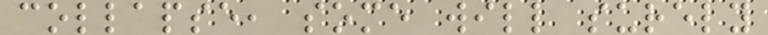collapse, some will surely
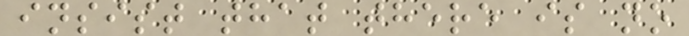insist that there is no
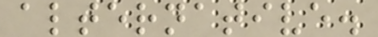alternative.
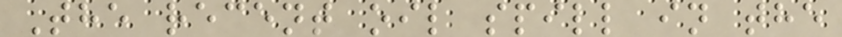The recent oil spill in the
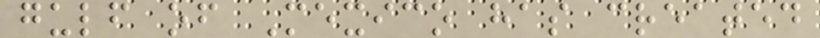gulf of Mexico has created
